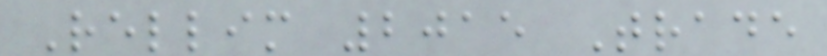Rellim 2015 Trade
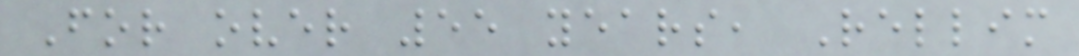For over 55 years, Rellim
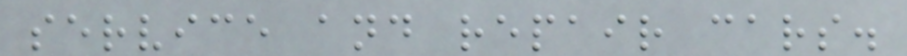service and repair cars.
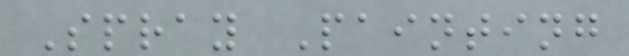Spray Painting
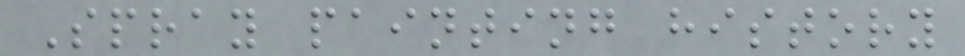Spray painting history
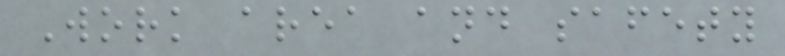Work area and safety
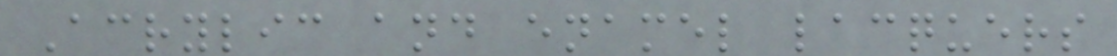Acrylic and enamel lacquers
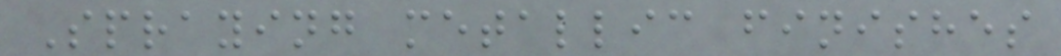Spraying metallic finishes
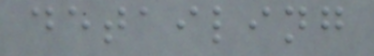detailing
